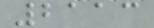2113
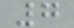7
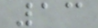13
